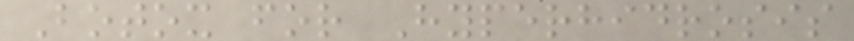Botox for Hyperhidrosis
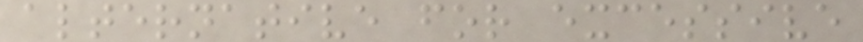alternative for excessive
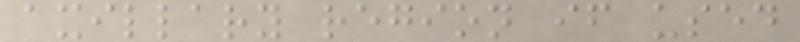axillary region if used
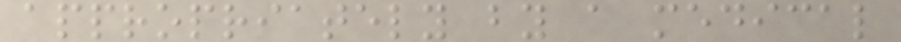appropriately by a medical
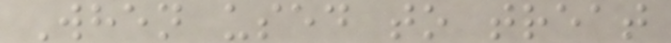When used to treat
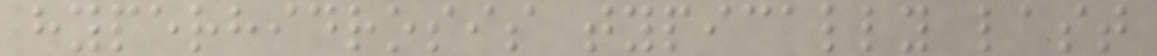hyperhidrosis typically last
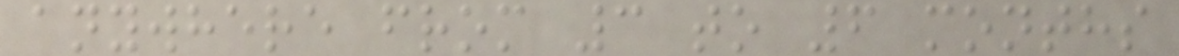anywhere from 3 to 6 months
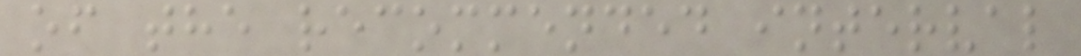of the recommended interval
